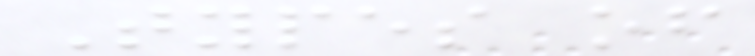Types of
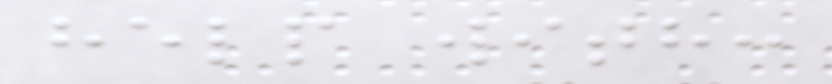help with:
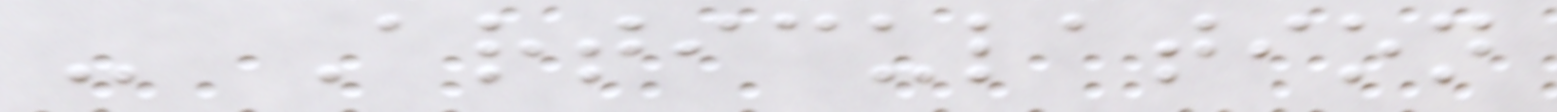- Articulation
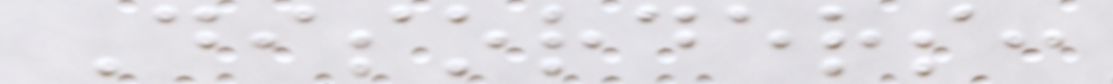Disorders:
